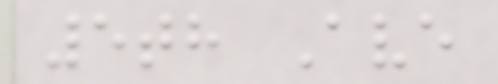5th Ave
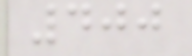400
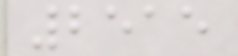2515
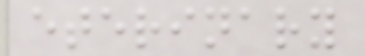eterinary
